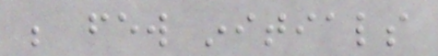be few initials
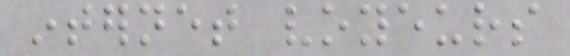internet voyeurs
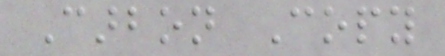Carbon Copy
